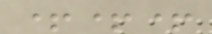+++
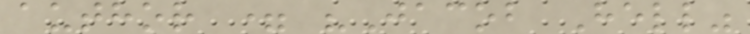author = "Jacob Hell"
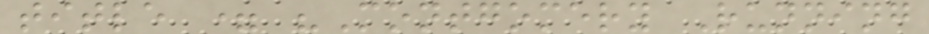title = "Montgomery Running
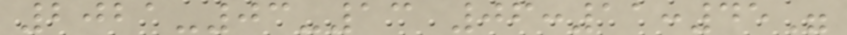2021-03-13 06:11:45"
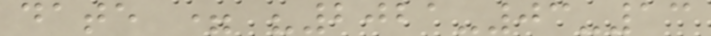date = "2021-03-13
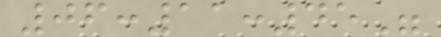06:11:45"
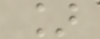]
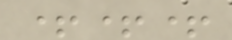+++
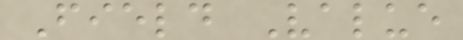Field Value
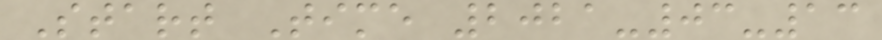Start Time 2021-03-13
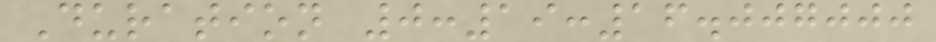Duration 0:19:16.007000
